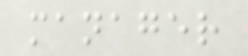manager
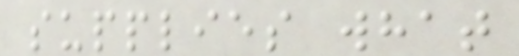supplies what
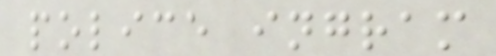police ingram
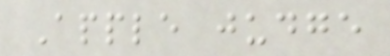Apple judge
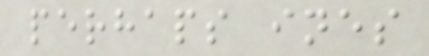perhaps ines
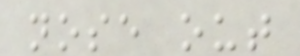nose out
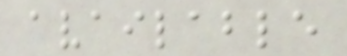available
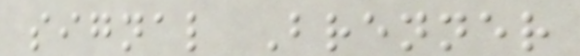signal Brenner
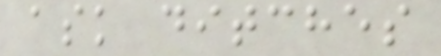ask ditches
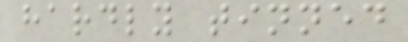hardly tinned
